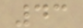43
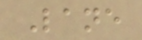Lane
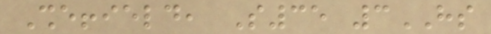Sheffield, S35 3HS
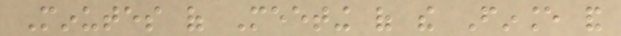Minutes of Meeting of the Finance and
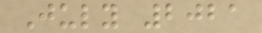July 2021
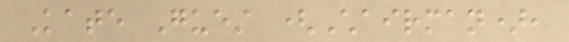Kate Guest (Chairman),
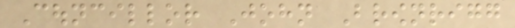Councillor John Brownrigg
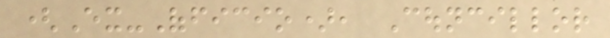(Ex-Officio), Councillor
